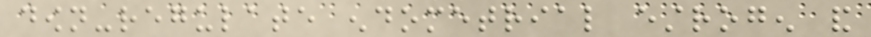down-regulate endometrial estrogen and
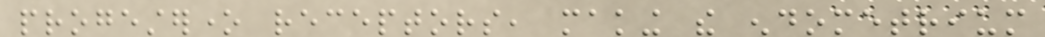progesterone receptors, making the endometrium
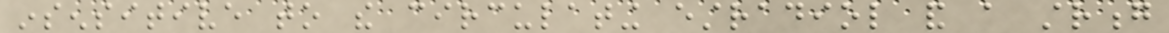insensitive to the circulating estradiol and a strong
